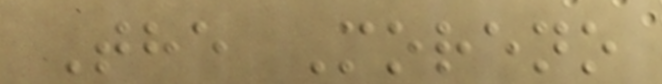The Moreno
